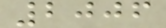2006
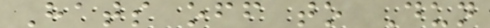Hats off to Dun
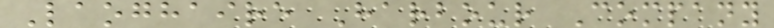Laoghaire Harbour Company
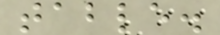table.
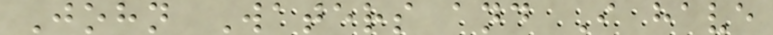John Waters and I have
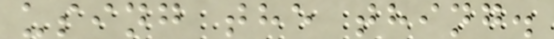using the thing.
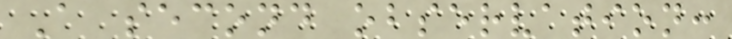A second observation:
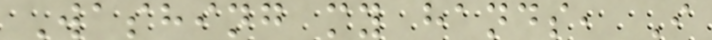Washing my hands, I
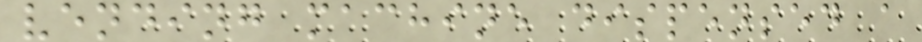vending machine dispensed a
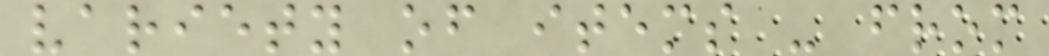variety of items - from
